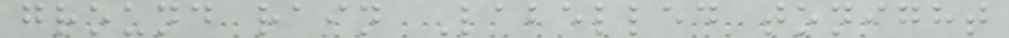ground rain Labelled tonight
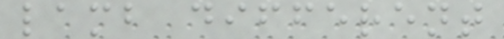lamb different
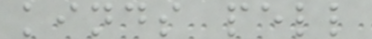kinds pell
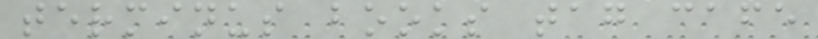terminus books tag cafe
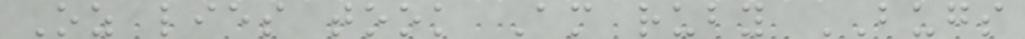Oz lies took Am ruby BUGS
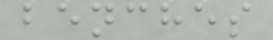benches
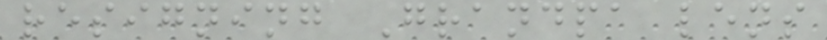resigning Grandpa lens
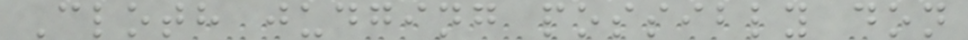Cloth judging possibly don
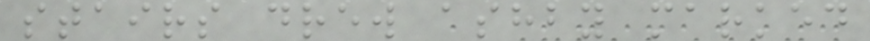stairs drew ashby marked
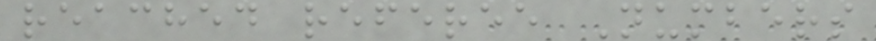reached referee Numbers
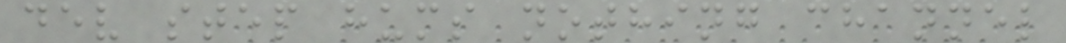dev step hums nothing channel
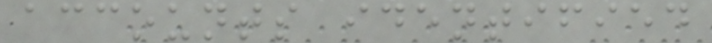accounts identified
